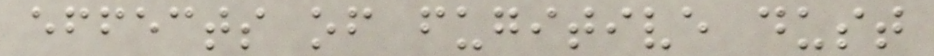effects of fugitive dust
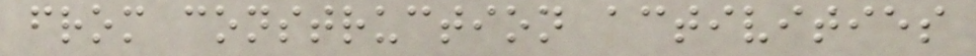from construction activities
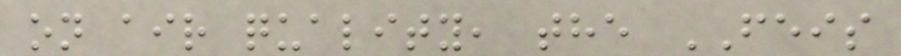on air quality, the FEIS
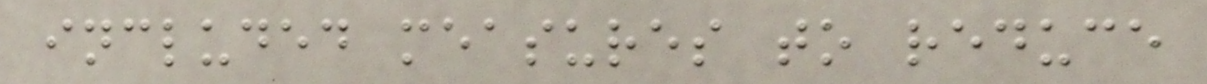included measures to reduce
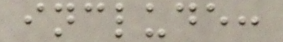include:
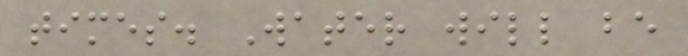times. Water will be
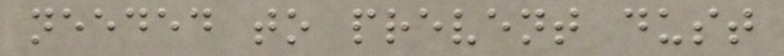needed to prevent dust
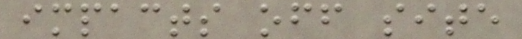impacts off site
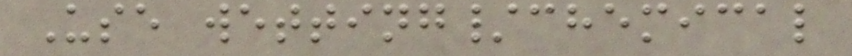Use wetting/chemical
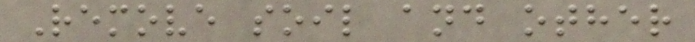Remove soil and other
